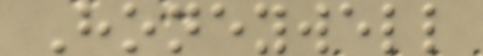Honeywell
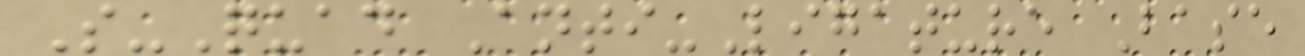S-Quad Anti-Ligature Base
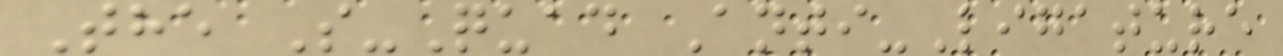The S-Quad Anti-Ligature
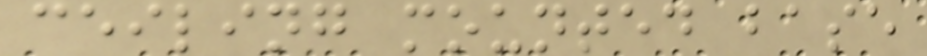ceiling mounted base
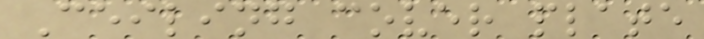Ceiling cover plate
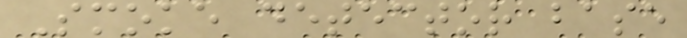Smoke detector base
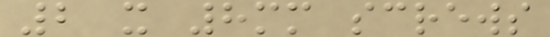2 x 8mm screws
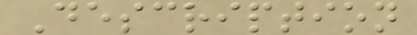Description
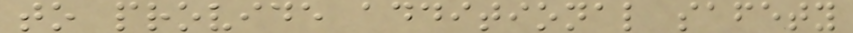to provide additional safety
